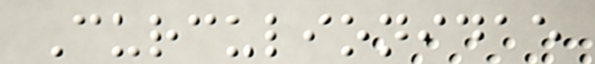Curculionidae
